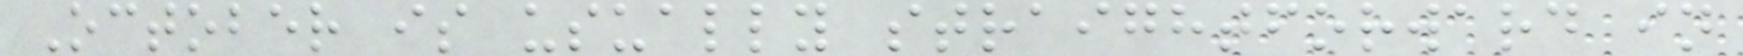October is usually straightforward in
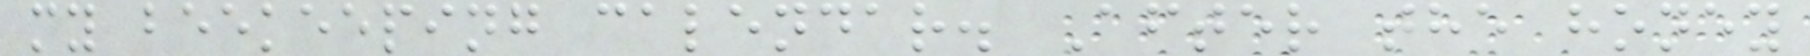my beekeeping calendar. After the honey
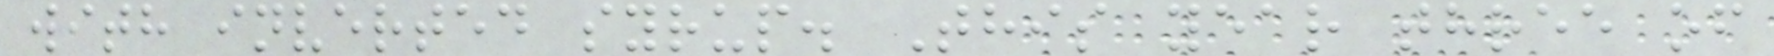with inverted syrup. This year three of
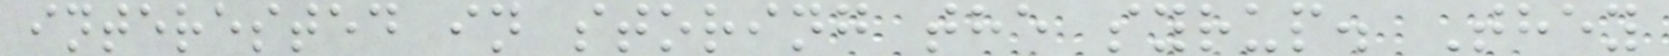interested in storing the syrup. They
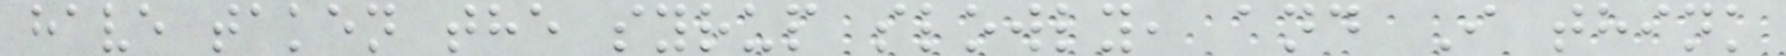have taken the syrup slowly, and I think
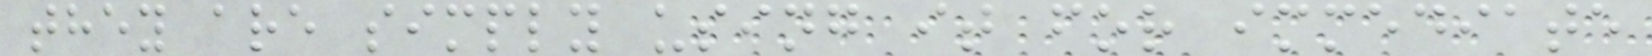they are simply using it for immediate
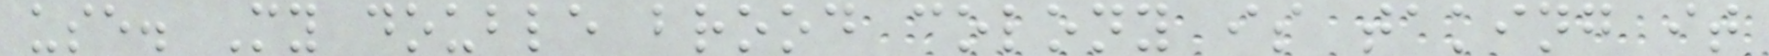use. My double brood colony is taking it
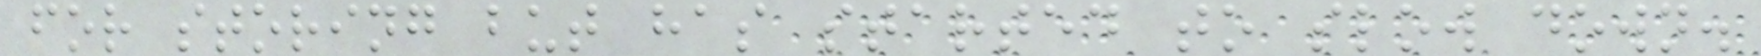for storing but has started to slow down.
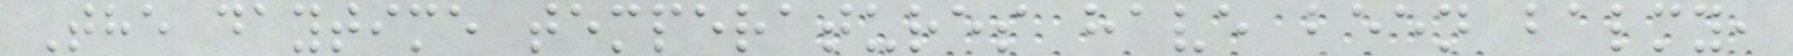The daytime temperatures have been balmy,
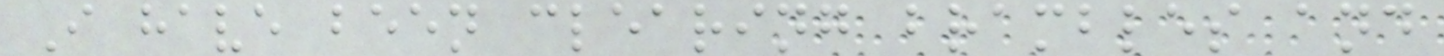I have been clearing brambles and
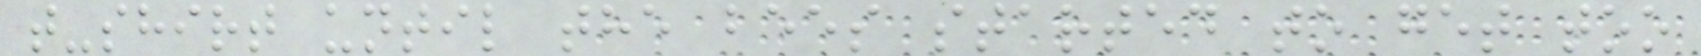t-shirt until the bees started to get too
